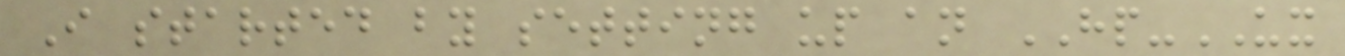I started by setting up an HP-UX
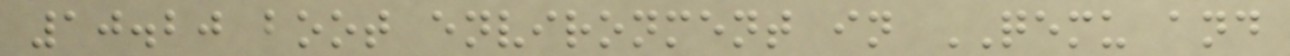10.20 boot environment in QEMU and
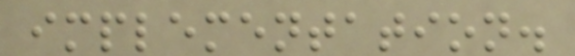implementation.
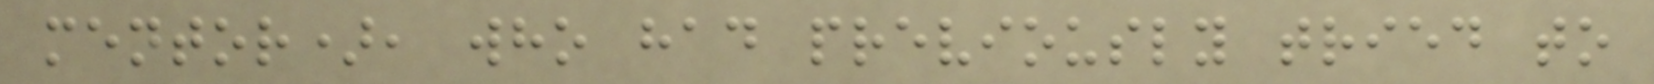mentor), who had previously tried to
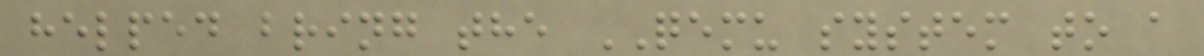helped bring the QEMU system to a
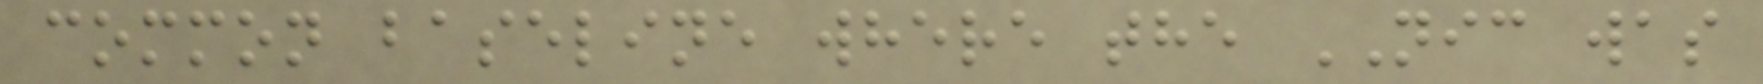common baseline where the NIC was
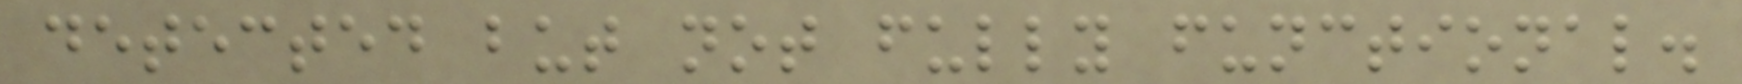detected but not fully functional.
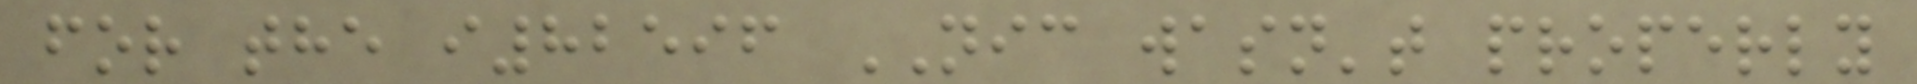for the i82596 NIC wasn't properly
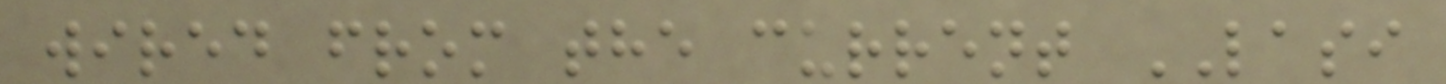wired from the current LASI
